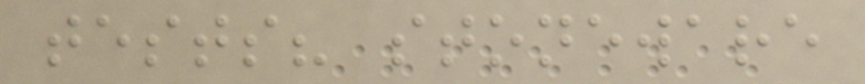tests? stoneware
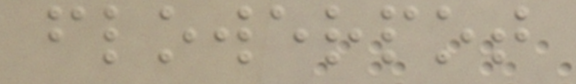flowerpot
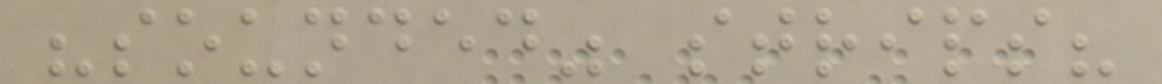"sounded" strips?
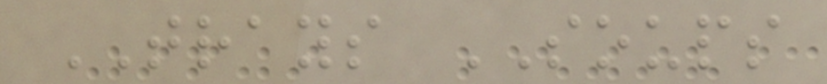TRAYS SOUPS
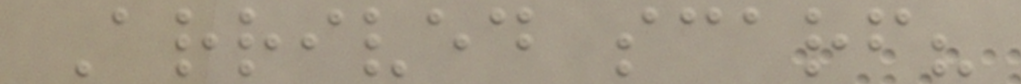Arrived scarf?
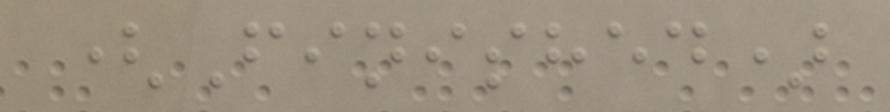(Finished)
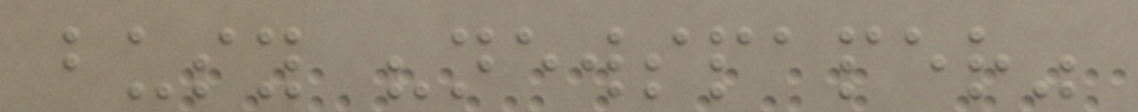busy "newspaper"
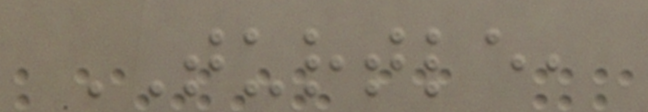TURTLE,
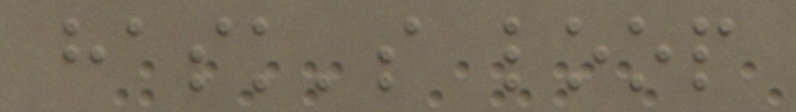hask's loop
